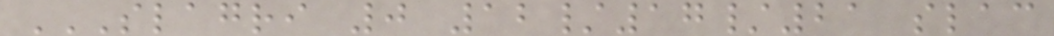SLAGRI 0 12/17/21 SLAC
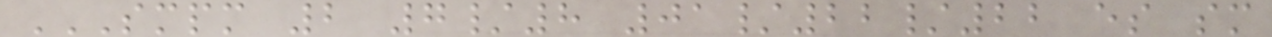SMPM 2 7/8 01/22/22 ES SM
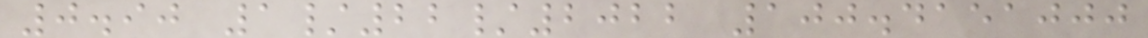0.90 1/22/2022 100.4151000
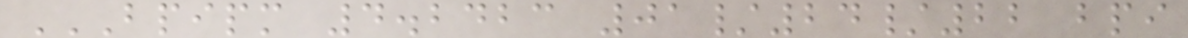BPIPM 4.2423 01/24/22 BPI
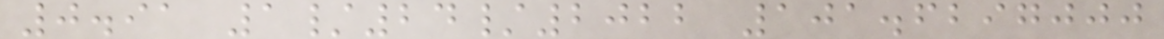0.91 1/24/2022 101.6297000
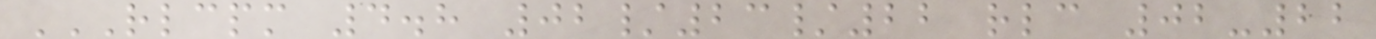RLCPM 4.8 02/23/22 RLC 02-22
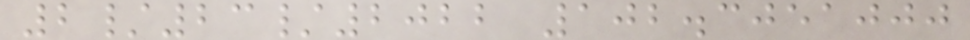2/23/2022 102.3051000
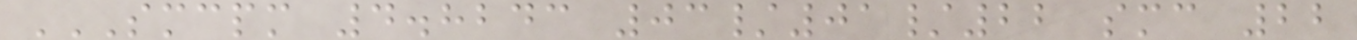SMCPM 4.8243 03/01/22 SMC 22
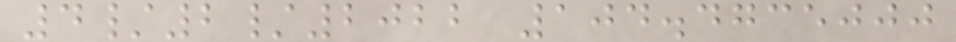4/2/2022 104.4735000
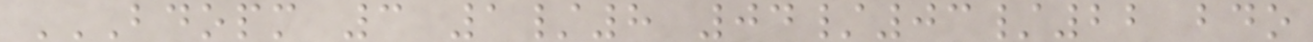BDOPM 3 1/8 04/03/22 BDO
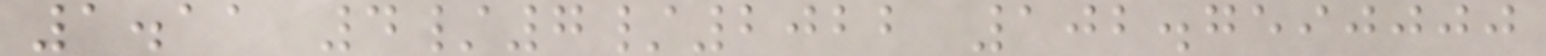1.11 4/7/2022 102.7590000
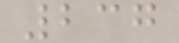237
